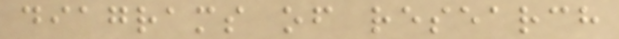diagrams of research
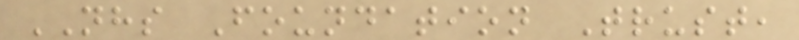NHS Foundation Trust,
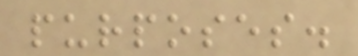purposes.
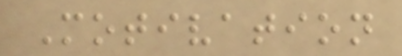Motivation
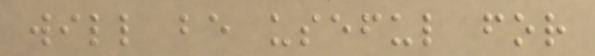will be useful for
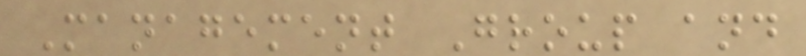Management Group and
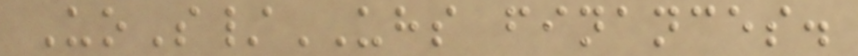UoS/UHS finances.
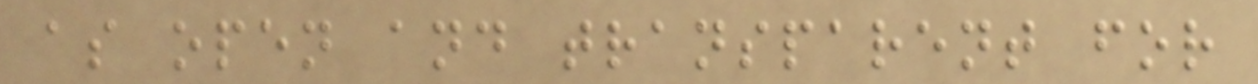as open and transparent for
